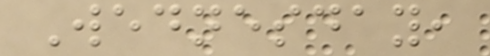Wednesday,
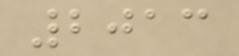2013
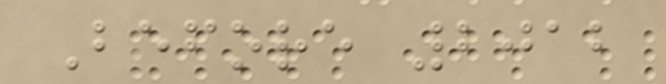Before 2012
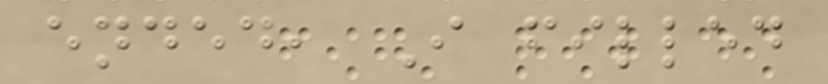ended, I filled
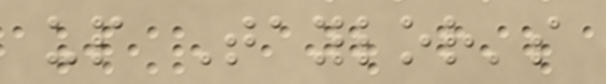up Taylor's
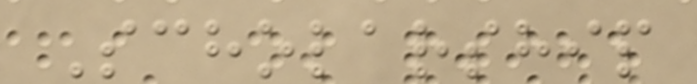Scholarship
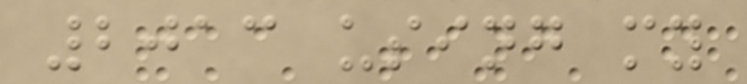2013 using my
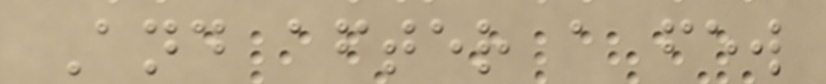And after a few
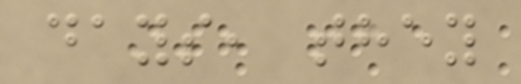days, they
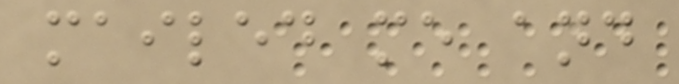mailed me and
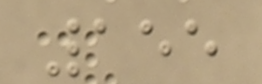155
